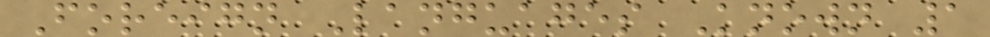Foreign Languages Known 1
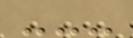---
